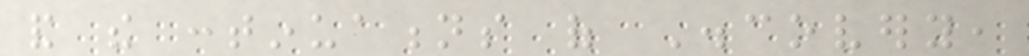and the continuations of Discovery,
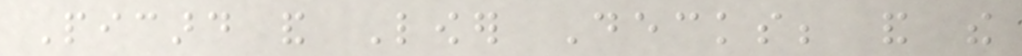Picard and Lower Decks; and the
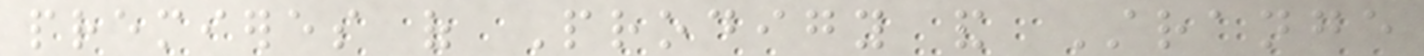premieres of Prodigy and Strange
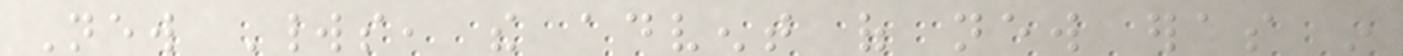New Worlds, the advent of new eras in
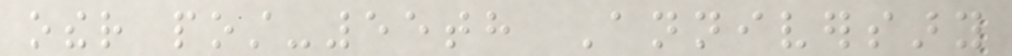other post-55th Anniversary
